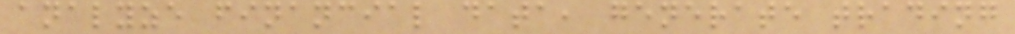analyze financial data, generate trading
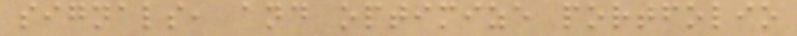signals, and optimize portfolio
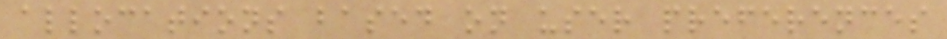allocations based on user preferences
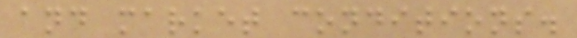and market conditions.
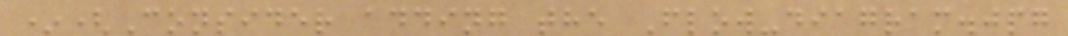*(Consider adding the Flow-diagram.jpg
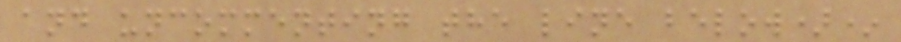and uncommenting the line below)*
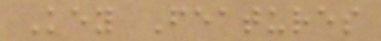Key Features
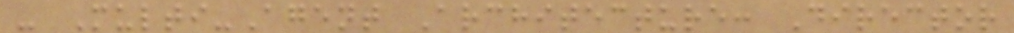- Multi-Agent Architecture: Director
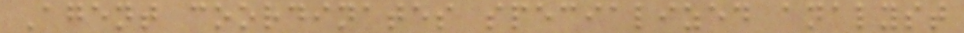Agent coordinates specialized analyst
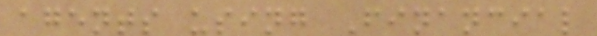agents using Financial
